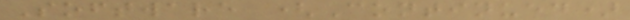Software (Continued)
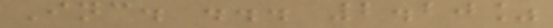Inc. ... 2.20%
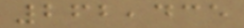262,435
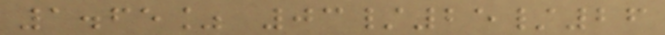1.65% 03/25/26
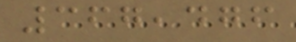367,476
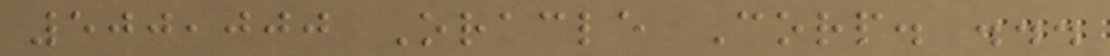500,000 Oracle Corp. ...
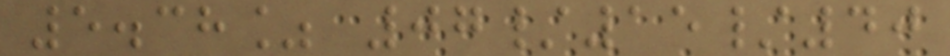5.38% 07/15/40
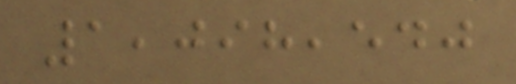1,098,540
